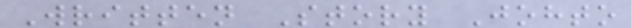Written Story Johto
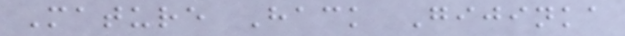Mature Hack Gijinka
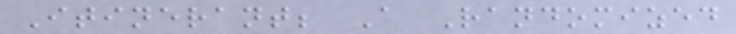Itinerant; A Randomized
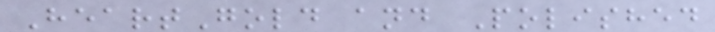HeartGold and Polished
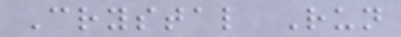Crystal Run
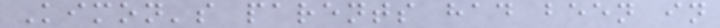Kimon's parents had been in
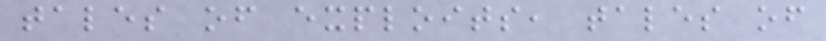tales of exploits, tales of
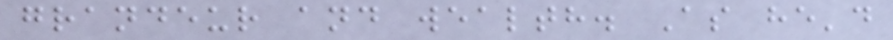grandeur and wealth. As he'd
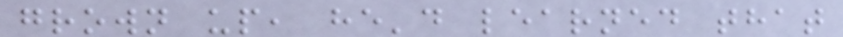grown up, he'd learned that
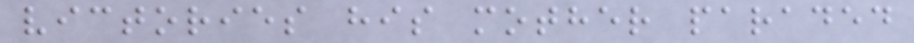victories his mother paraded
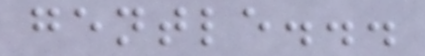gentle...
